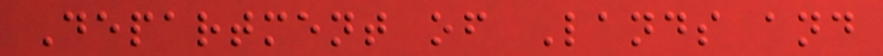Department of Lands and
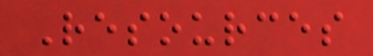Resources
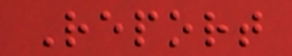Report
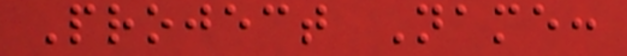Project Name:
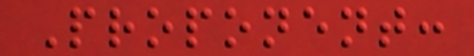Proponent:
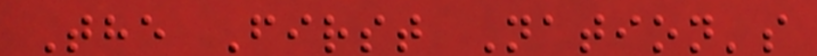The First Nation's
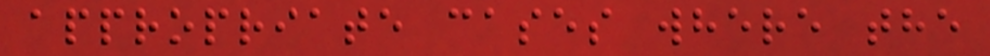appropriate cases where the
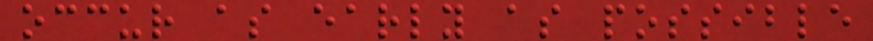occur as early as possible
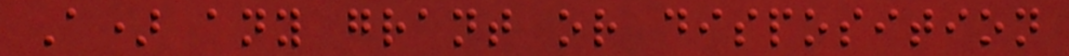A) any grant or disposition
